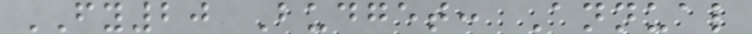FY20 Budget: Annual
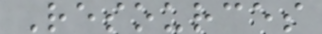Resources
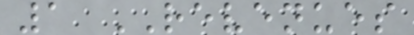1 REVENUES
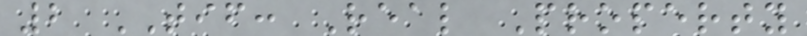2 TIF: Real Property
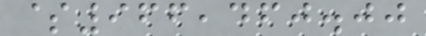$966,460.00
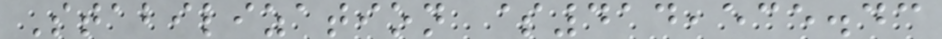Stabilization $414,535.43
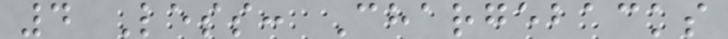4 Less: Chargebacks
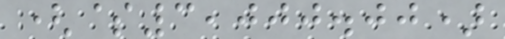($3,000.00)
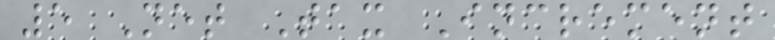5 Net Tax Increment
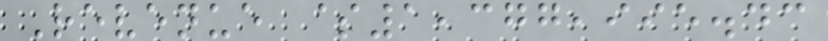Revenue $1,377,995.43
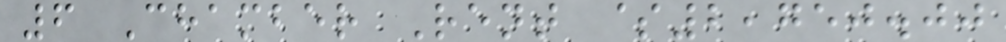6 Chamber Rent $2,750.00
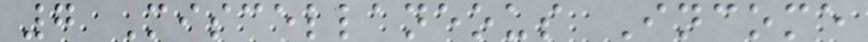7 Miscellaneous Income
